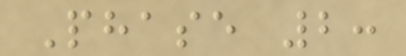Phase 2:
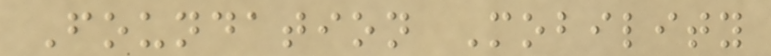Foundation Mobility
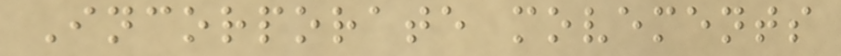Incorporate movements
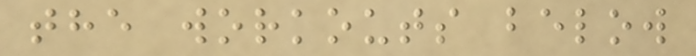the workouts below
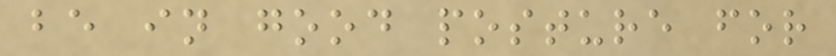be in good posture for
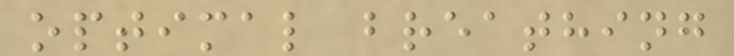optimal breathing
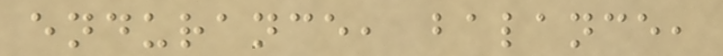endurance, balance,
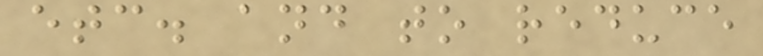etc. and to reduce
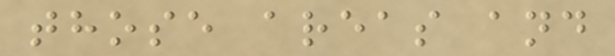those areas and
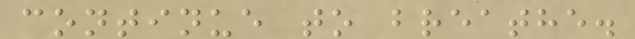continue to breathe.
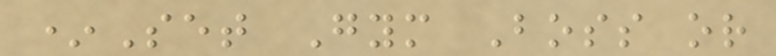*Set Gym Boss or
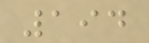194
